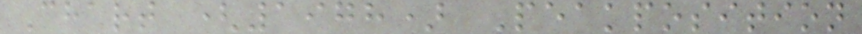Chart (1978) Peakposition
